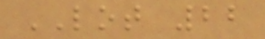LOT 22
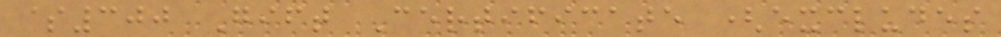$300 Gift Certificate (excludes
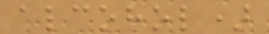alcohol)
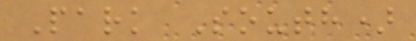Park South)
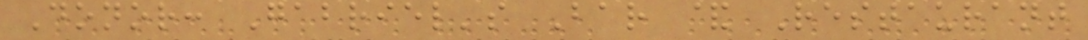Donor: Gabriel's Bar & Restaurant
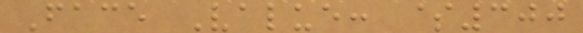Face Value: $300
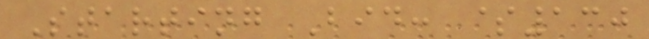Starting Bid: $130
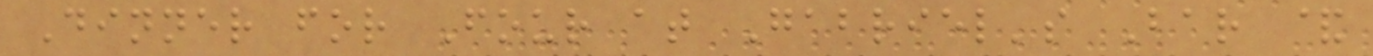Dinner for Four at Gabriel's Bar &
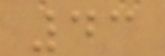43
